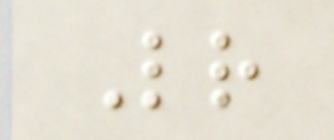Letter
